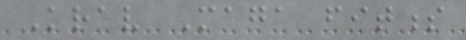Krav Maga fitness
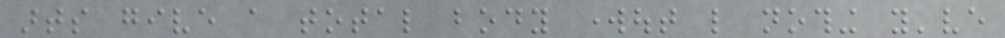arts give a total body workout like nothing you've
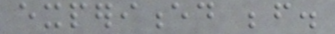experienced before.
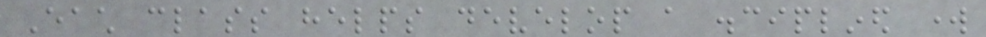Each class helps develop a disciplined work
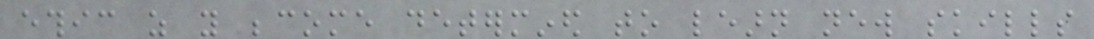ethic as you become determined to learn new skills
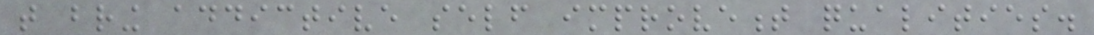that bring addictive self improvement qualities.
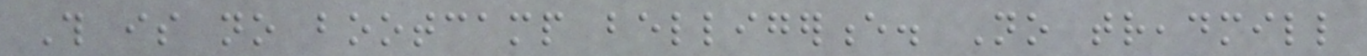This is no bootcamp belligerence. No treadmill
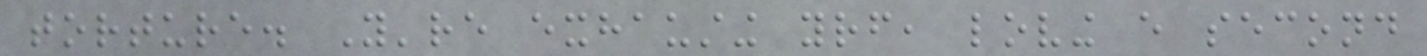torture. You're exhausting yourself, loving every second
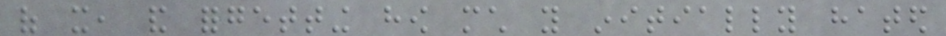of it, and forgetting how much you initially hated
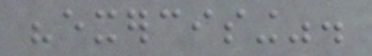"exercising".
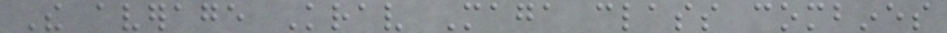The average Krav Maga class combines
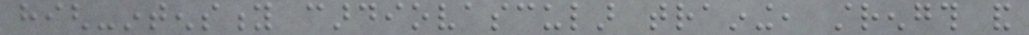high-intensity cardiovascular training, strength and
